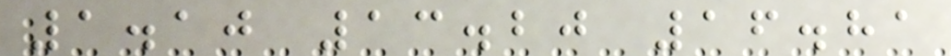1.10 13.20 16.81
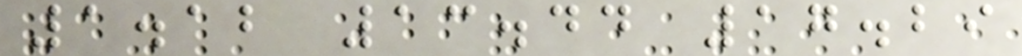1.12 13.44 17.29
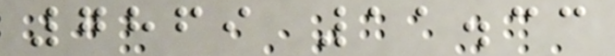7869 11.33
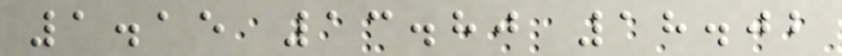1.15 13.80 18.02
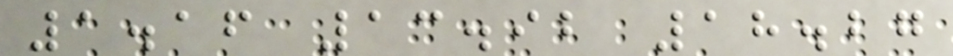1.16 13.92 18.27
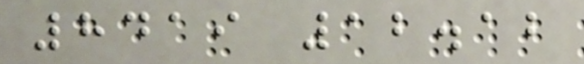8419 12.12
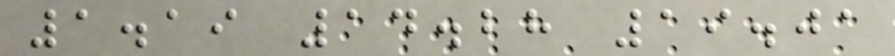1.19 14.28 19.01
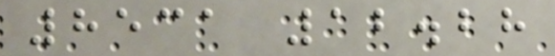8531 12.28
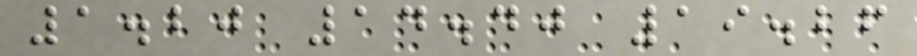1.20 14.40 19.26
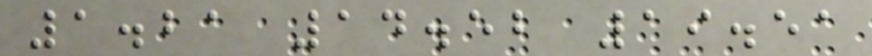1.21 14.52 19.51
